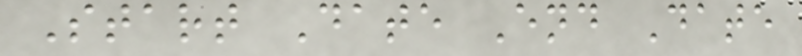Start Date End Date
